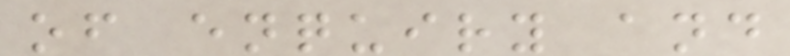of enquiry and
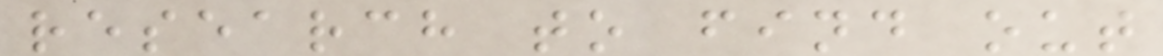research to find out
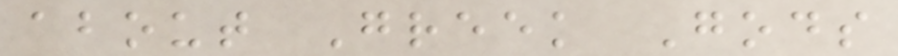about Greek Gods
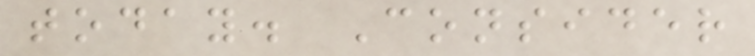today. Consider
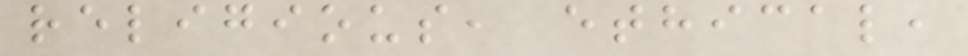religious, ethical,
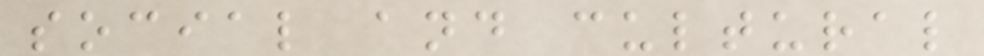social and cultural
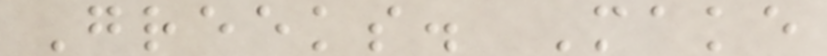Greeks. Make
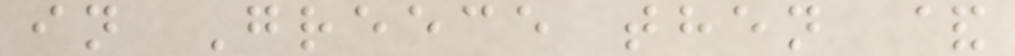in Greece then &
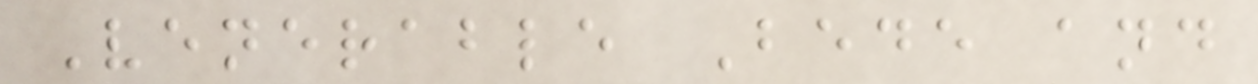Venerable Bede and
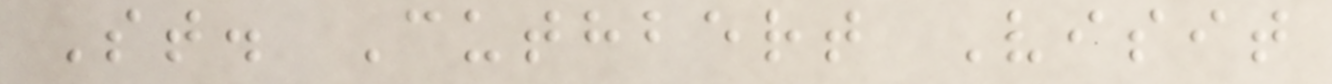St. Cuthbert Visit
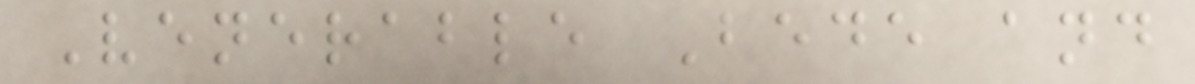Venerable Bede and
